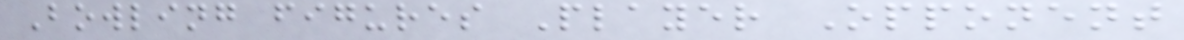Bowling figures Player Opponent
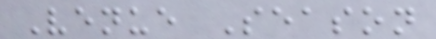Venue Season
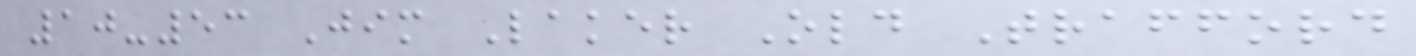10-53 Jim Laker Old Trafford
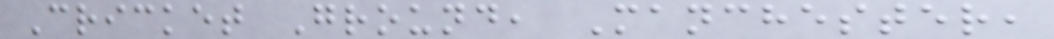Cricket Ground, Manchester,
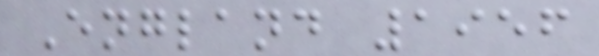England 1956
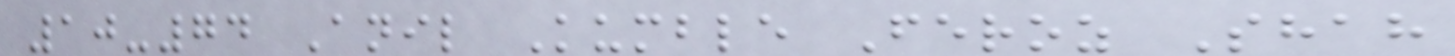10-74 Anil Kumble Feroz Shah
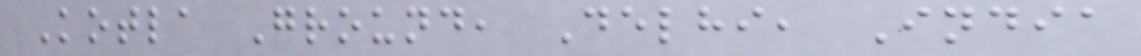Kotla Ground, Delhi, India
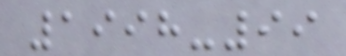1998-99
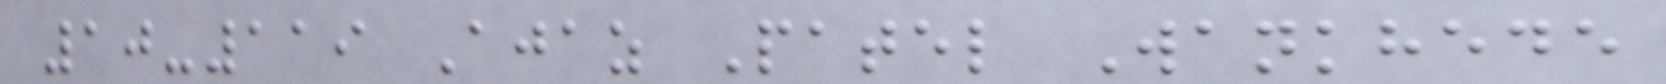10-119 Ajaz Patel Wankhede
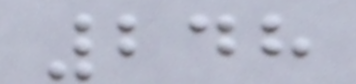248
